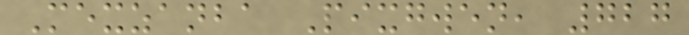Mexzanba Pixgwen, 727
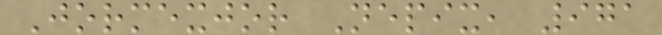Jormexjor Nepix, 971
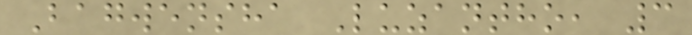Bagwensha Luzantho, 3
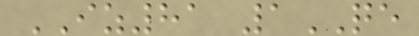IZ81 1QE
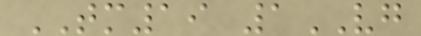TM19 1VG
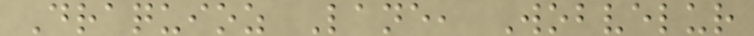Draquioz Lane, Wobvelur
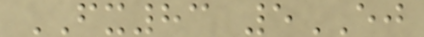FX83 5EJ
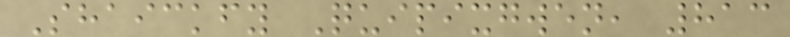Shaickfy Quipixgwen, 813
